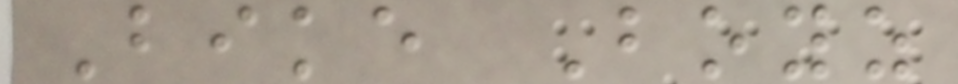Bike Boyz
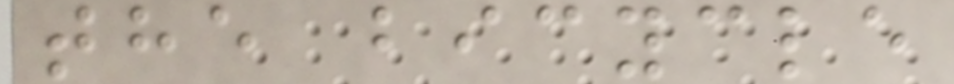the bicycle
